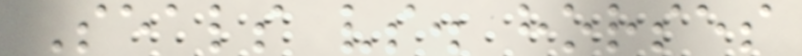Seals vs. horses
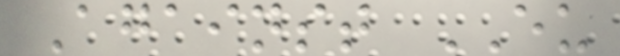Against EU
